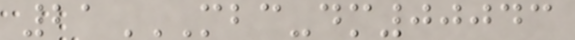21MBC-DM00043
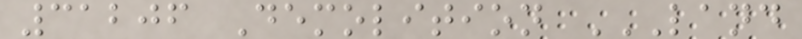31206 Demolition LAND
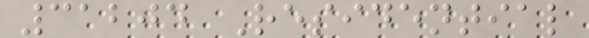31204 Residential
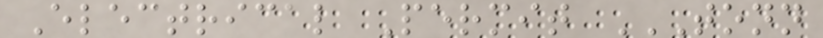Electrical Permit TONN
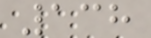138
